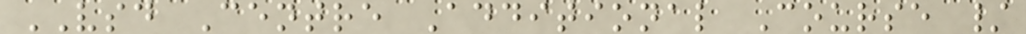VSD Centre Additional Course /
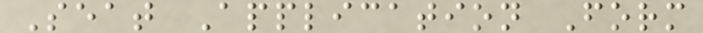Seat Application Form
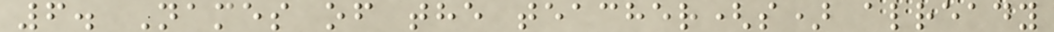6. Names of the teacher(s) already
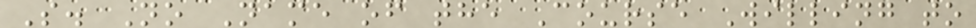S. No Name of the Course Willing to
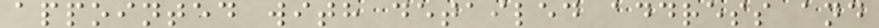appointed with detailed address and
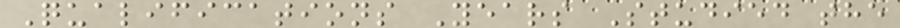Qualifications Years Studied the
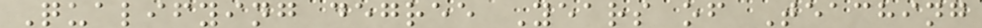Qualifying degree Years of Teaching
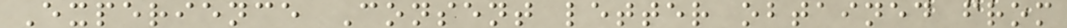Experience Consent letter obtained from
